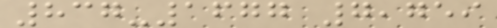837-1677 7,759
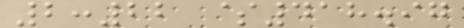2:22 $418.97
